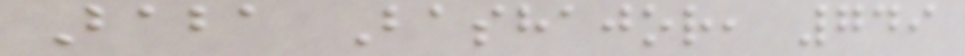Baba Bashajor, 749
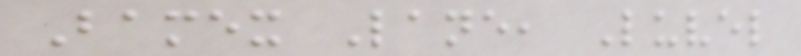Bamex Lane, Luvel
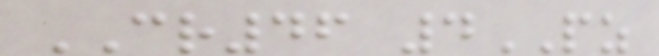CR46 4PZ
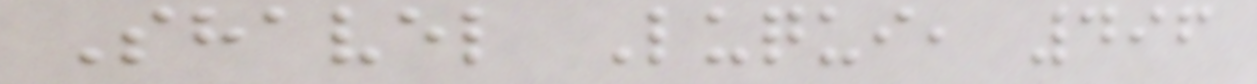Shavel Luqui, 496
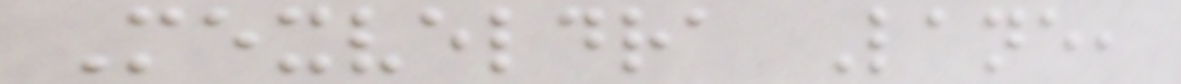Mexveldra Lane,
